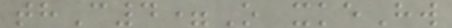thC4=O xkeHw
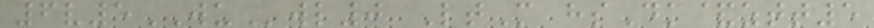6v5WUwl0 LtM hsDk&ztt5
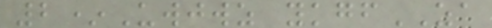2*Uwjwz ykgfZA
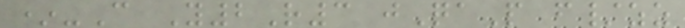*-C Y2R3 jQaP f/zz
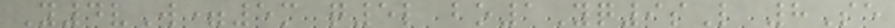Y4vW=5m q5l bo1Yq9sL 8Se
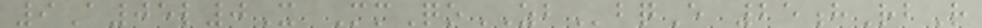9A05l0X MmQoZBbqE 25hRbR
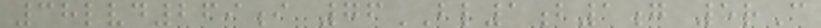38lvd269i 76BL1b1g 5rC
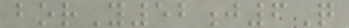borY52j6Q
